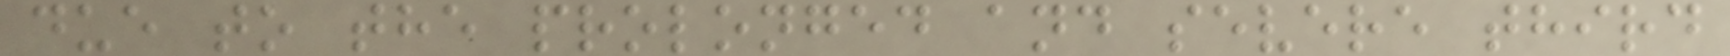due to the prolonged and severe third
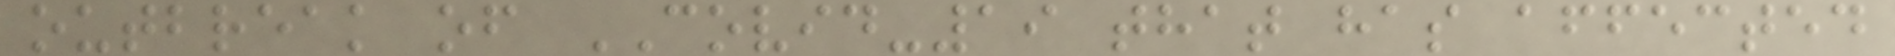outbreak of COVID-19 that has affected
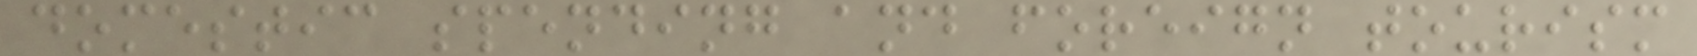domestic spending and foreign tourism
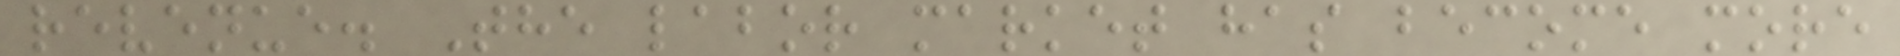revenue. The labor market has become more
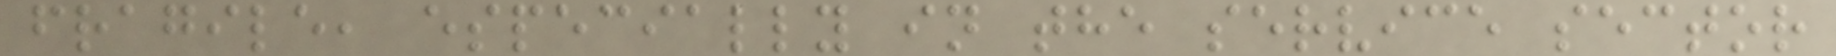fragile, especially in the service sector
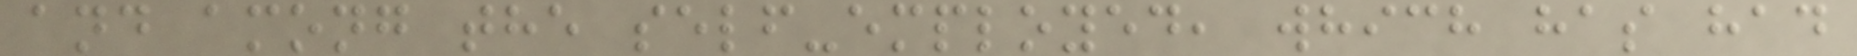and among the self-employed, which has had
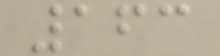163
